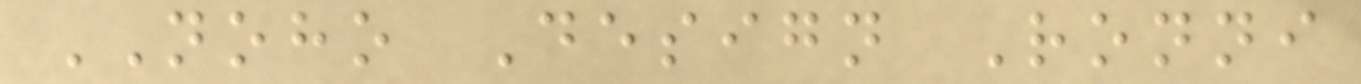NOHO Design Ronni
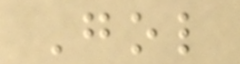Gol
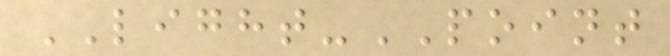LIGHT-POINT
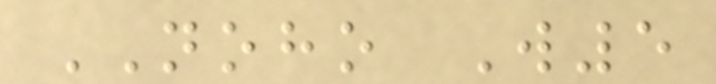NOHO W5
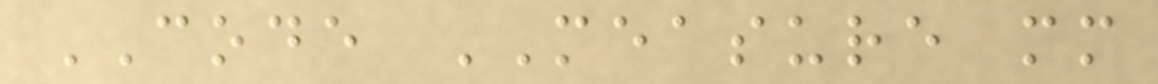CODE MEASURE mm
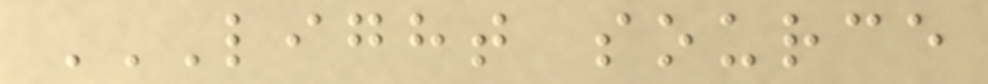LIGHT SOURCE
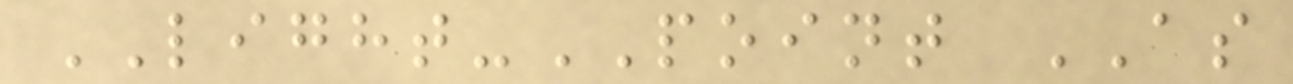LIGHT-POINT AS
